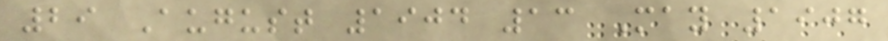29 August 1904 13 May 1907
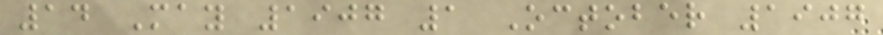14 May 1907 1 October 1907
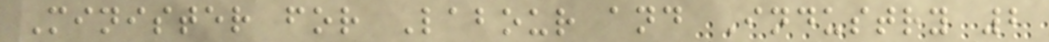Minister for Labour and Industry 2
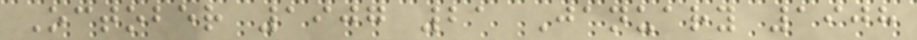October 1907 21 January 1908
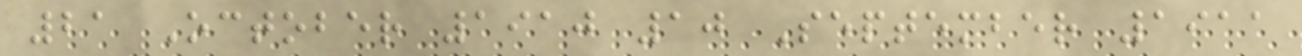21 October 1910 10 September 1911
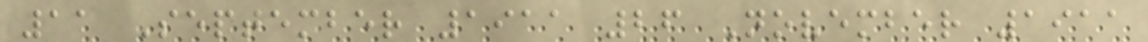11 September 1911 26 November 1911
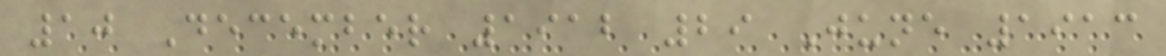10 December 1912 29 June 1913
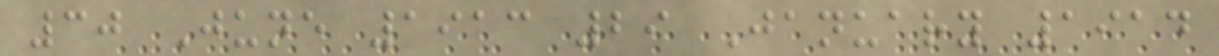30 June 1913 29 January 1914
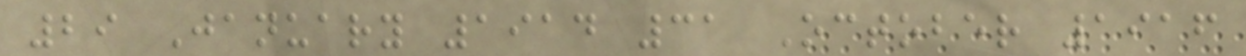29 January 1914 31 October 1916
